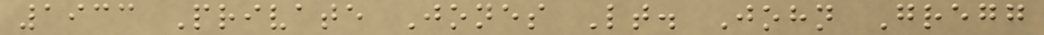1933 Private Jones Lt. John Gregg
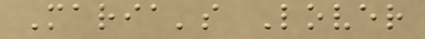Maria's Lover
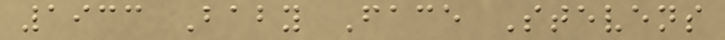1933 Baby Face Stevens
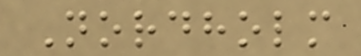Nordholm
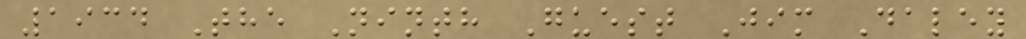1934 The Ninth Guest Jim Daley
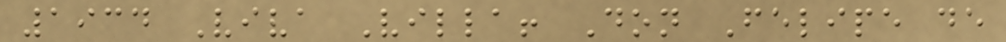1934 Viva Villa! Don Felipe de
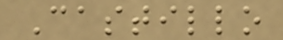Castillo
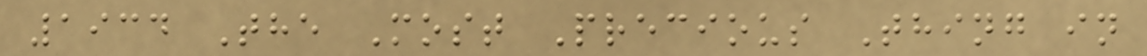1934 The Most Precious Thing in
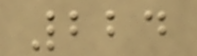224
